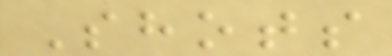Shots
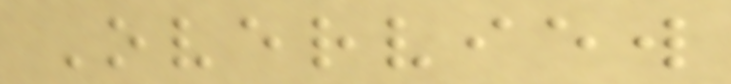Overview
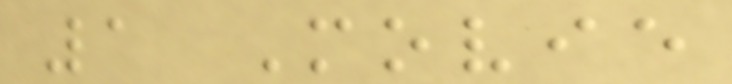1 Movie
